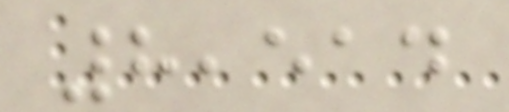8,514
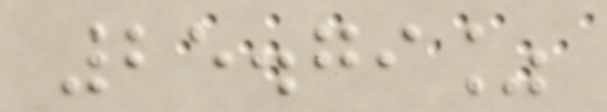25.79%
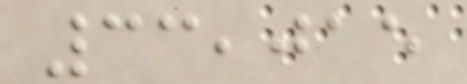33,015
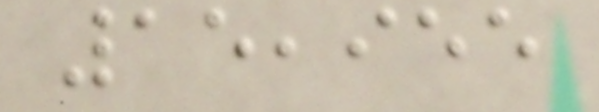15,955
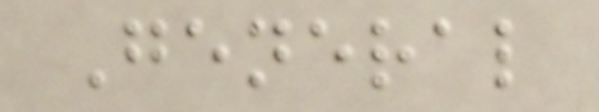General
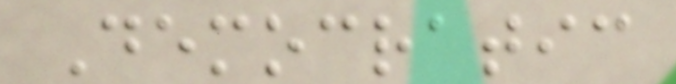Democratic
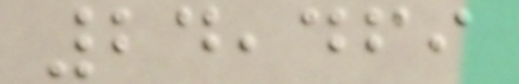24,469
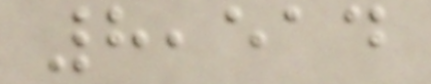8,514
